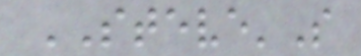STEVE'S
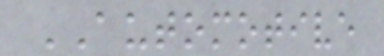AUTOMOTIVE
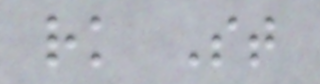rk St
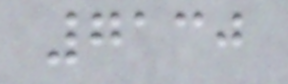7130
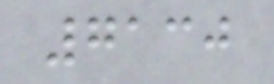7130
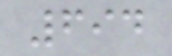694
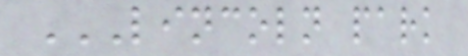LINCOLN PARK
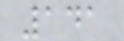141
